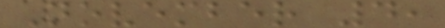November 4,
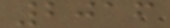2016
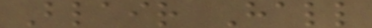Blair Hall
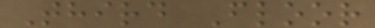Third Floor
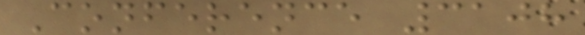Conference 3108
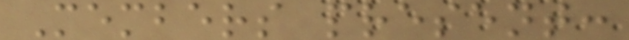Members present:
